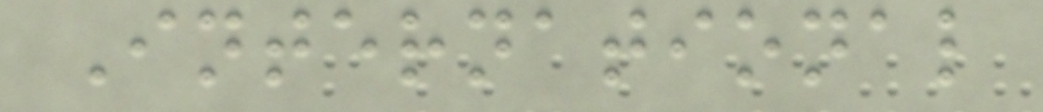International
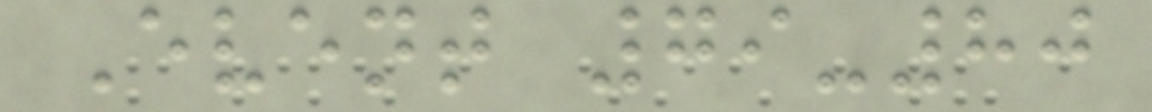Event 79-80
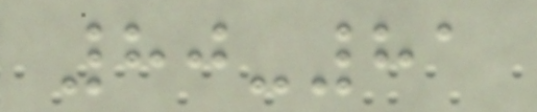80-81
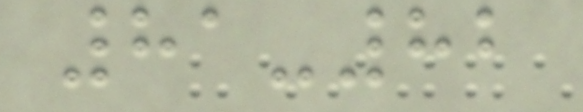81-82
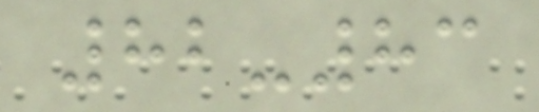82-83
